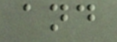and
